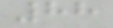88
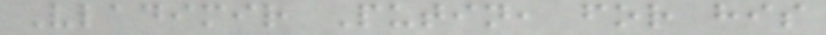Vladimir Putin, for his
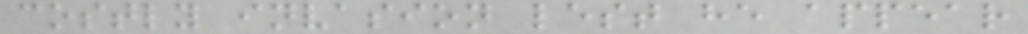costly invasion lest he appear
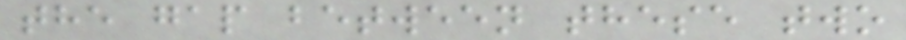the gap between these two
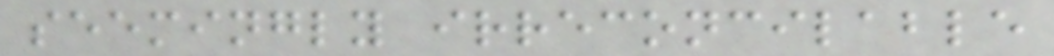seemingly irreconcilable
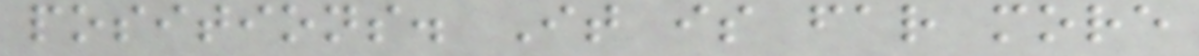positions. It is far more
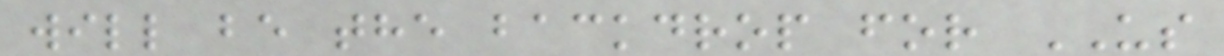will be the backdrop for US
